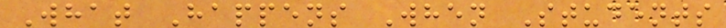What Happens When Students
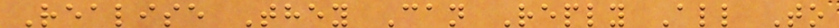Realise They Can Reply All To
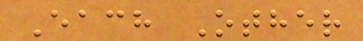Each Other
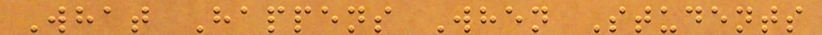What Happens When Students
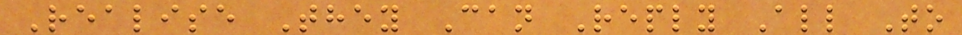Realise They Can Reply All To
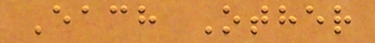Each Other
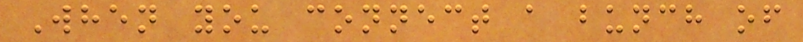When you connect a bunch of
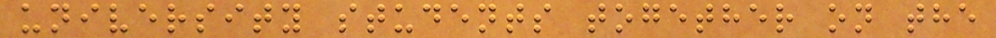university students together on the
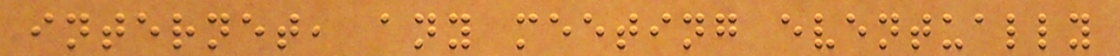internet, any meeting eventually
